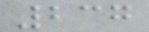237
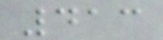413
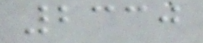2330
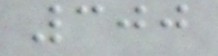300
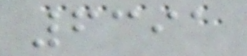6391
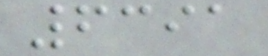6391
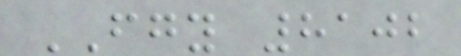FGY 8102
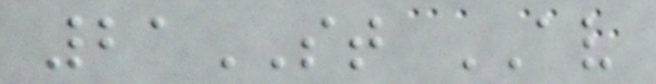21ST AV
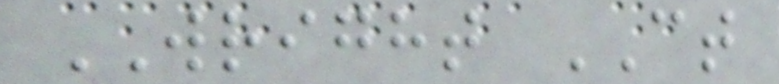WRIGHT CT
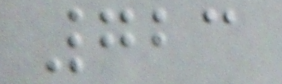723
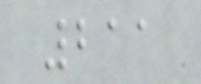211
